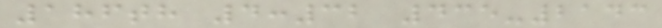186th 4:32 435-2143
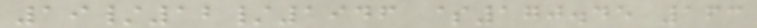19/12/1946 $170.45 163
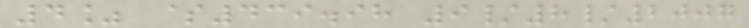4% $439.98 9/8/2007
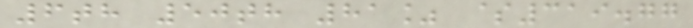6th 50th 81% $319.77
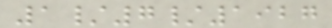1/7/1927
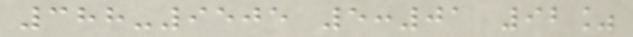388-9505 5:01 92%
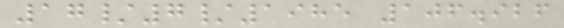17/7/1985 106.926
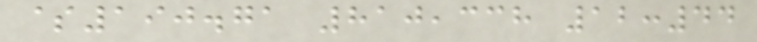$190.71 810,338 12:44
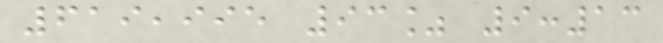619,995 93% 9:13
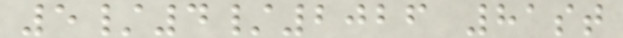5/4/2026 81st
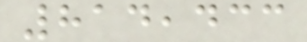814,433
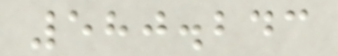580.243
